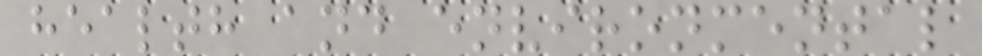health and environmental
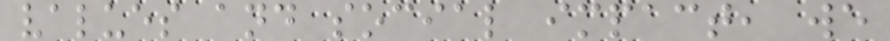values and social impact, we
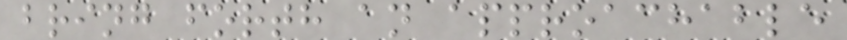bring forth an approachable
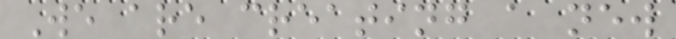We are creating a new
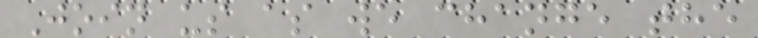Join us as we change the
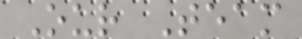Our Team
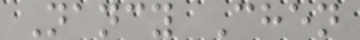Nancy Chen
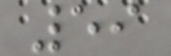59
